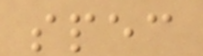spec
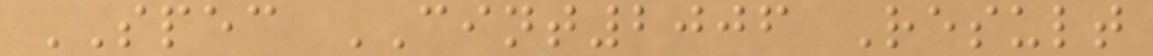SPEC CINT2006 Result
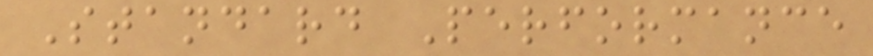Standard Performance
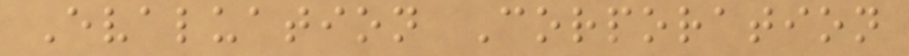Evaluation Corporation
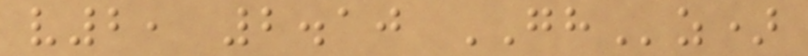v2, 2.10 GHz)
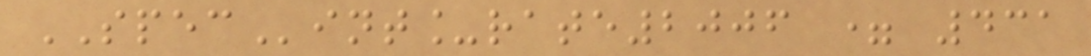SPECint_rate2006 = 431
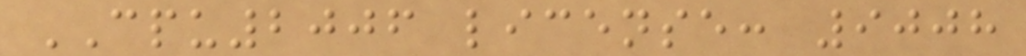CPU2006 license: 9008
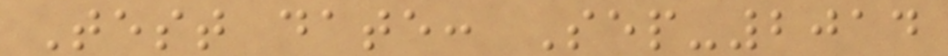Test date: Sep-2014
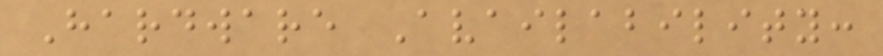Hardware Availability:
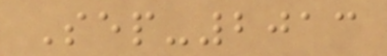Sep-2013
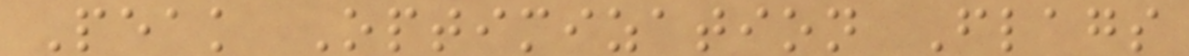Peak Optimization Flags
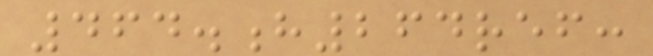464.h264ref:
